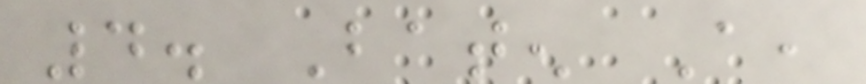4. Baten A,
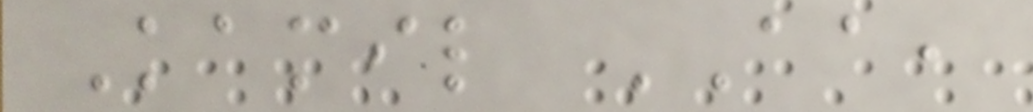Kamil AA,
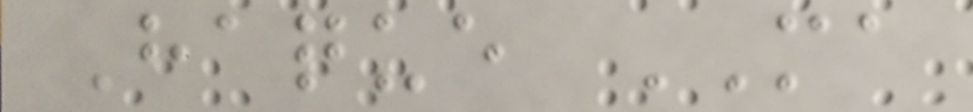Haque MA
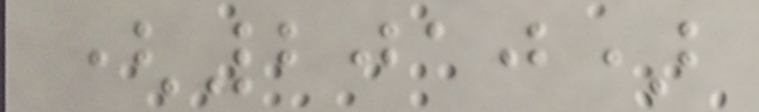(2010)
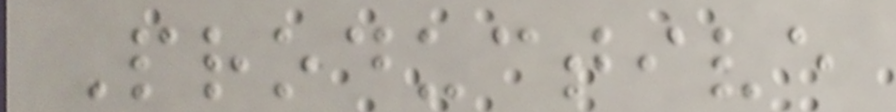Productive
